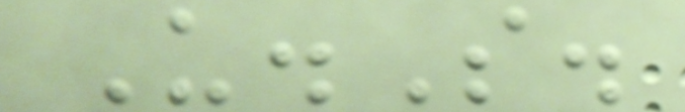U.S.
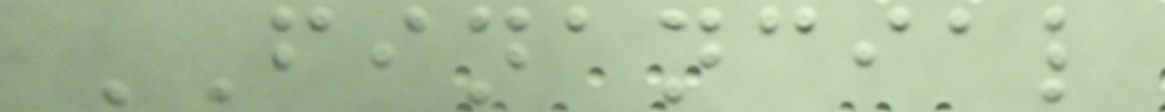FINANCIAL
